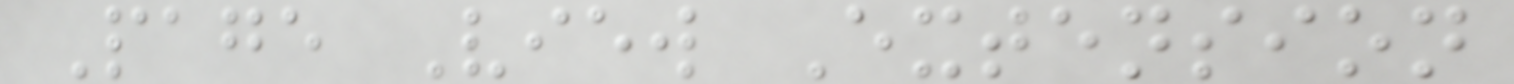Page View Extension
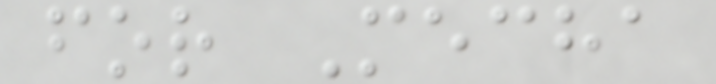for Mecha
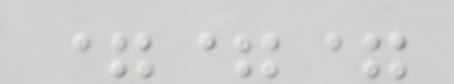===
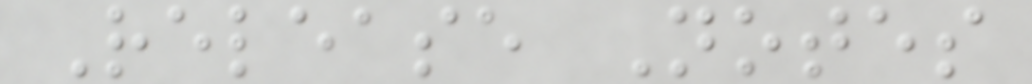Release Notes
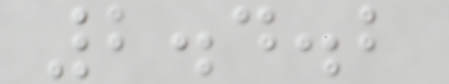2.4.2
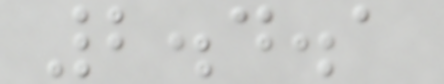2.4.1
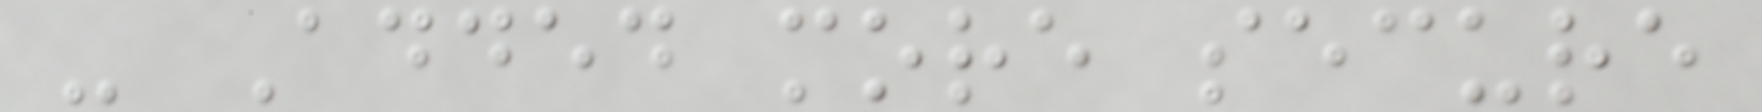- Added more secure
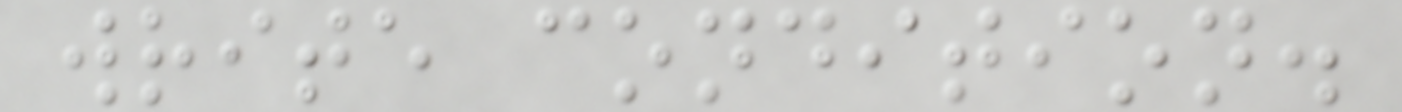write condition.
